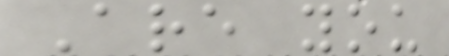Are you
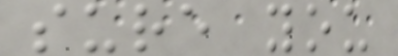sure you
